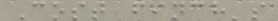Cost finch's
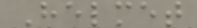Helmet
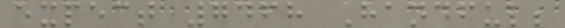expect 7468 Handful;
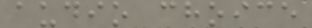audio choice
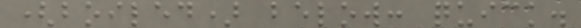(boiled) below: quick.
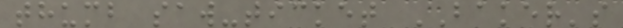thumb saw-ticket BAKER's
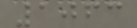1063
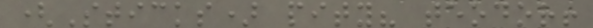(Sticks) pity? teodor!
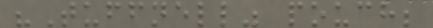"Tuffnell" pouch;
